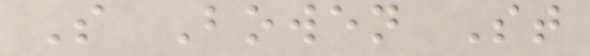S Bowen St
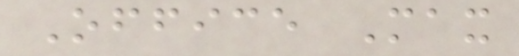Office Max
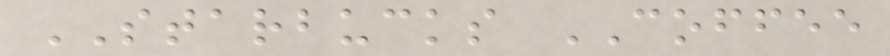STARBUCKS COFFEE
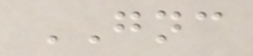GNC
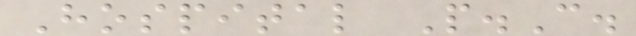Hospital P.C.
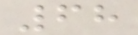68
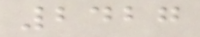2427
